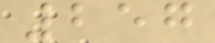257
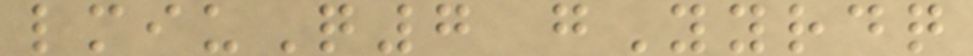lmiuQ7 gYyrdq
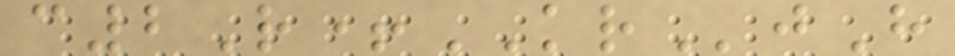c2R+KRjH
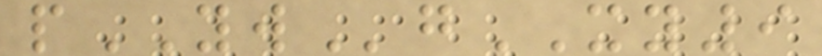pYWgXY9
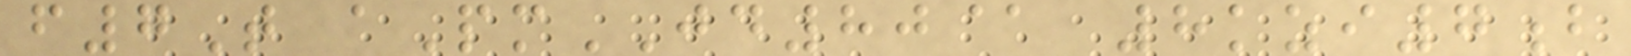f7T aPmJD80@ 8kzi7b
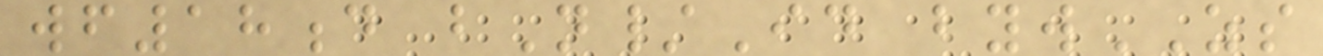wf18d bN/Id bywZS
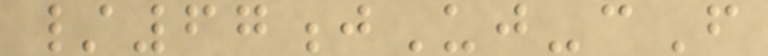/67jUj-cF
